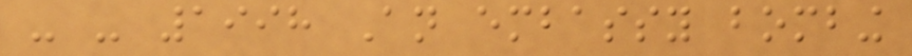- - 1998 An embassy bombing
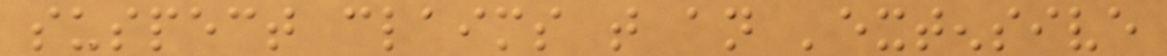suspect claims that an 'extensive
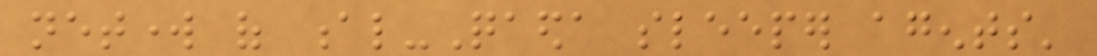network of al-Qaeda sleeper agents'
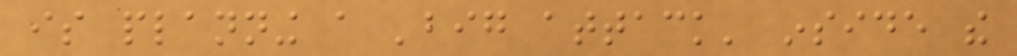is planning a 'big attack' inside the
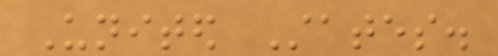United States.
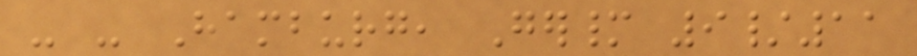- - Hamburg, Germany 9/11
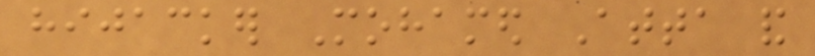hijacker Mohamed Atta and
